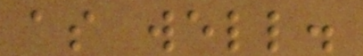as well.
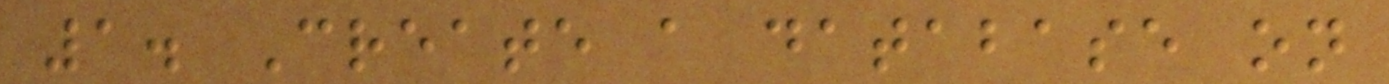1. Create a database on
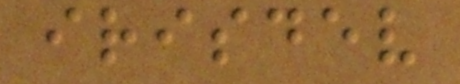irisdev
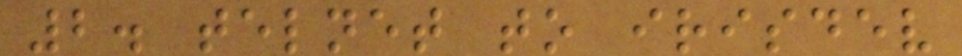2. telnet to irisdev
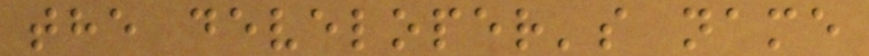the developer's name
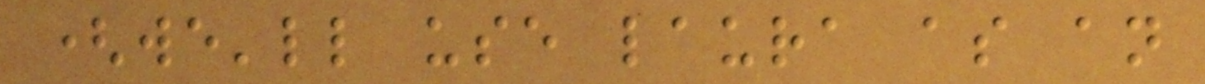(we'll use laura as an
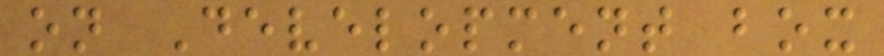on Development box
